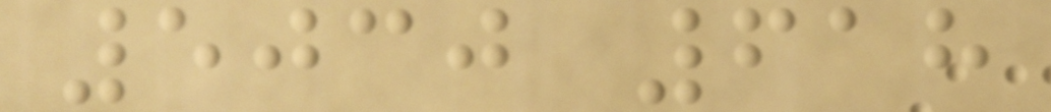5030 618
